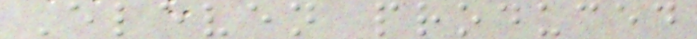Eleven produced
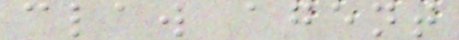claw agent
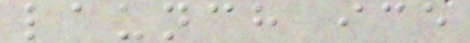launch ice
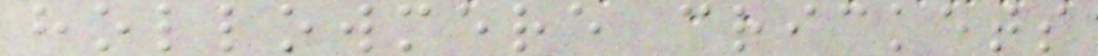hollowmere crickets
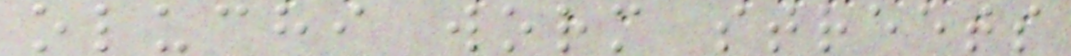oluchi worm streets
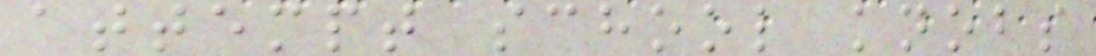attempt school knobs
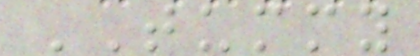TUMMY
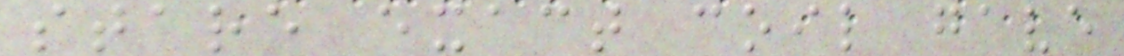stare exact coil gave
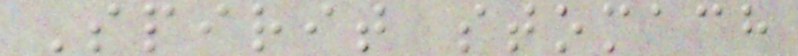Spirit stomach
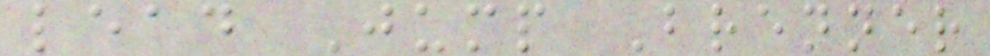lead Jump Brenner
